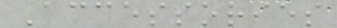Accessories
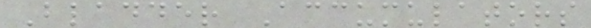Bladder Accumulators
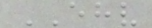EHV
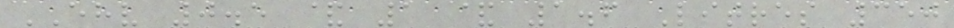EHV 0.5 & 1 & 1.6 Litres 350
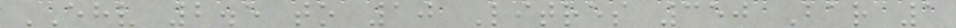EHV 2.5 to 10 Litres 350 Bar 1
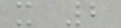x 2
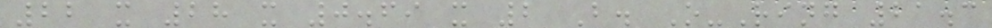22 x 28 x 0.69 x 2 B. O-Ring 21.3
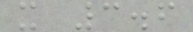x 3.6
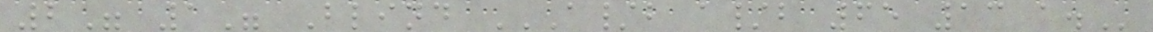2" 1" Blind A/B A/B 65 13 A.
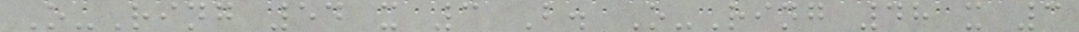O-Ring 54 x 3 B. O-Ring 48 x 3
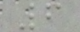6
